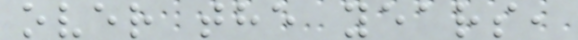over the years,
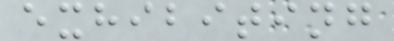exhibiting
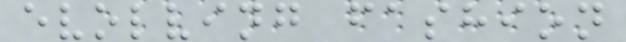evolving fashion
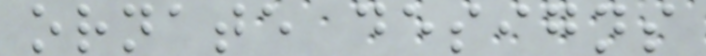ornate designs
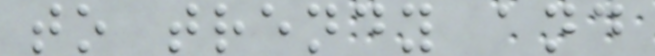to trendy and
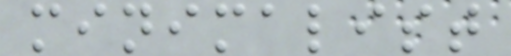minimalist
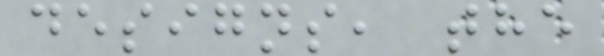designs, the
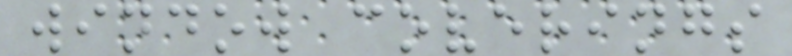window coverings
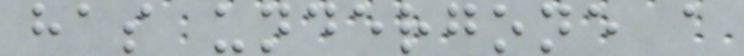has undergone a
